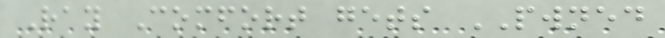Ray Comfort gets PWNED
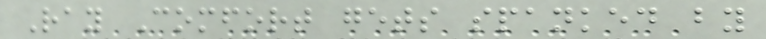Ray Comfort gets spanked by
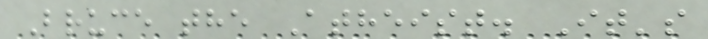Bruce the Atheist. It's
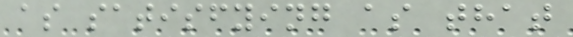as satisfying as that
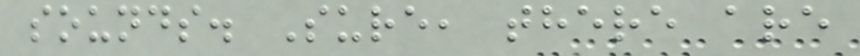sounds. Sure, there are
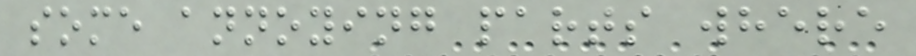some annoying parts where
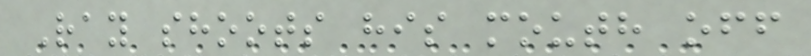Ray shoots his mouth off
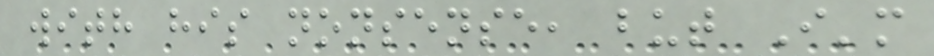with his nonsense, but I'm
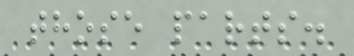those parts.
